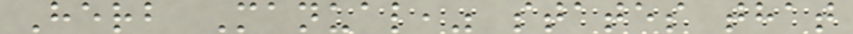Herb Manual," states that
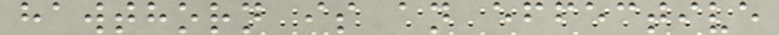hawthorn is an effective
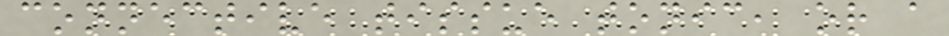connective tissue tonic, or a
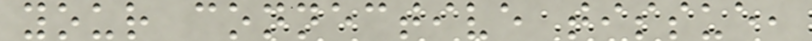your connective tissue,
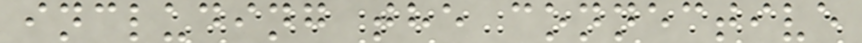including the connective
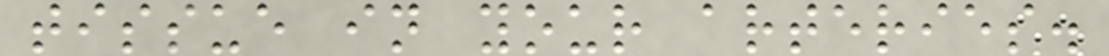tissue in your arteries.
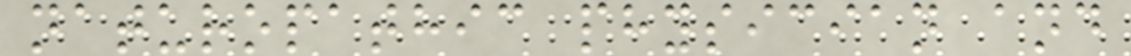naturopathic physician and
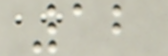12
